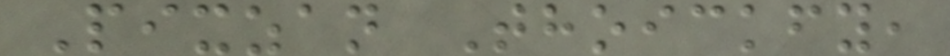Pixzan Thoickfy,
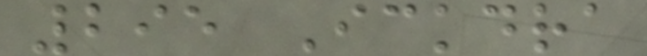295 Ickdra
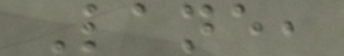Lane,
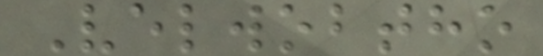Velwobtho
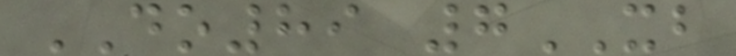DO89 7XB
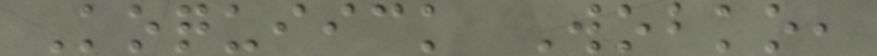Koquiick Wobko,
